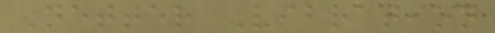Netter Vibration
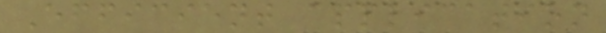Efficient application
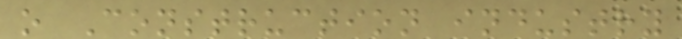o Construction industry
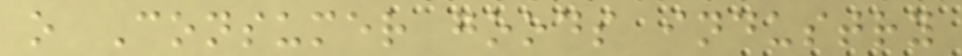o Consumer goods industry
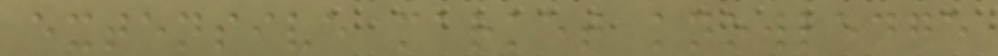extensive market knowledge
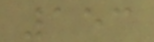153
